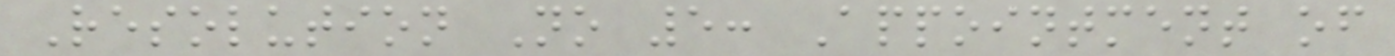Resolution No 5: Appointment of
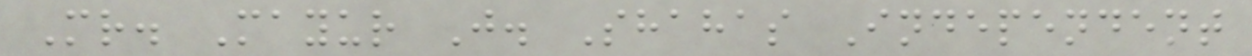Mr. Mayur J. Shahas Independent
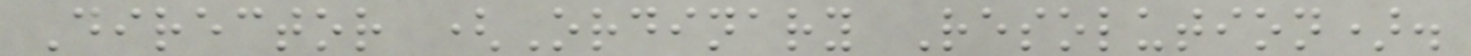Director (Ordinary Resolution).
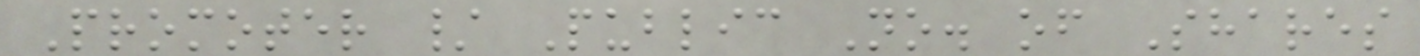Promoter / Public No. of Shares
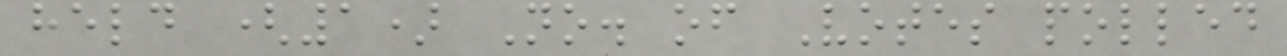held (1) No. of Votes polled
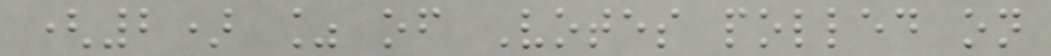(2) % of Votes polled on
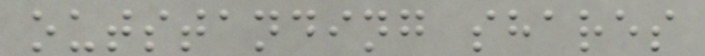outstanding shares
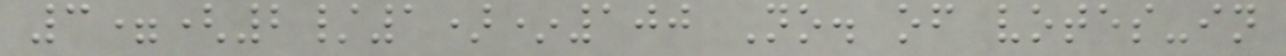3=(2/1)*100 No. of votes-in
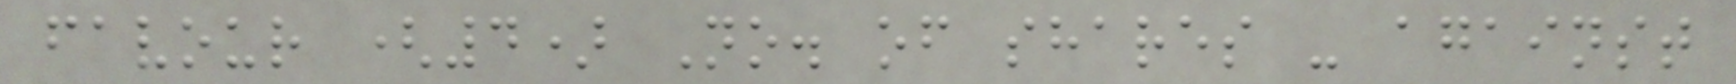favour (4) No. of shares - against
